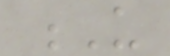U
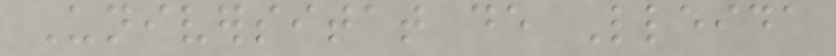Universitat de Lleida
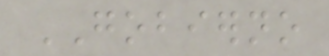GOBIERNO
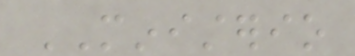MINISTERIO
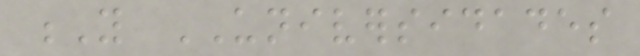Y UNIVERSIDADES
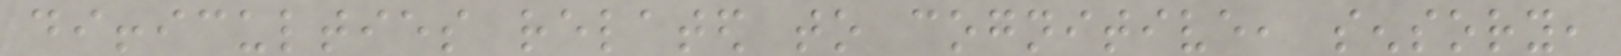difficulties related to cognitive, sensory,
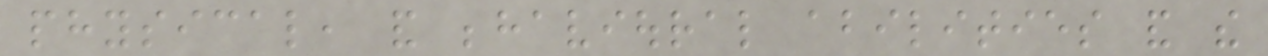physical, and behavioural abilities and the
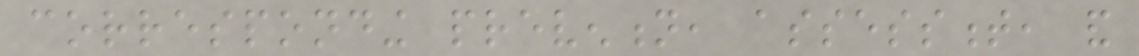corresponding prevention, assessment, and
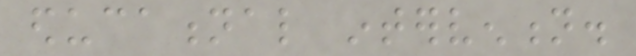educational intervention.
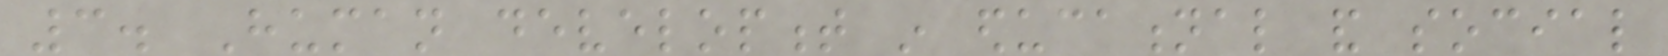3. Human development in educational and social
